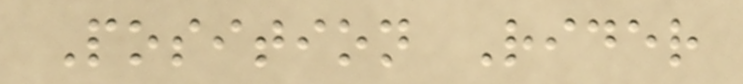Position Rider
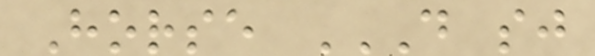Horse D SJ
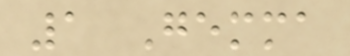1 Gemma
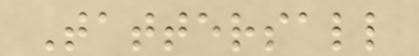Tattersall
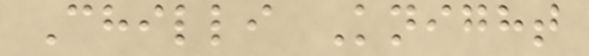Chilli Knight
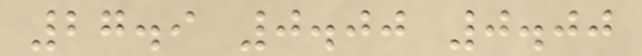27.9 0.00 0.00
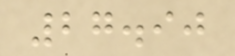27.90
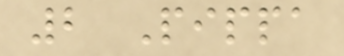2 Pippa
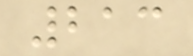213
